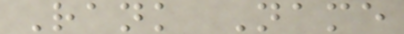Rank Name
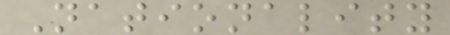Nationality
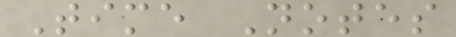Time Notes
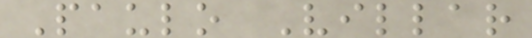Paulo Villar
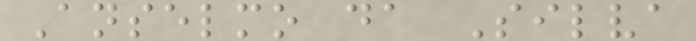Anselmo da Silva
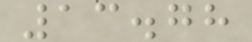13.78
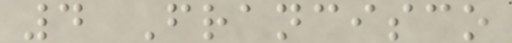4 Francisco
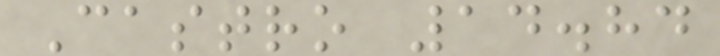Castro 14.84
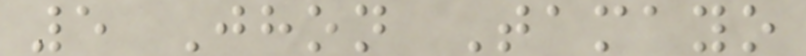5 Jhon Tamayo
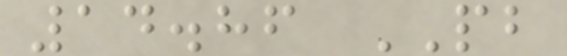14.86 PB
